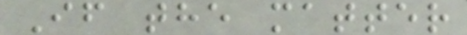If the matter
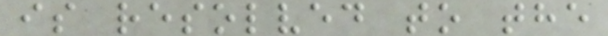is resolved to the
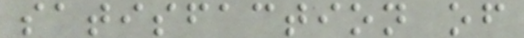satisfaction of
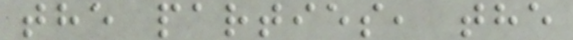the parties, the
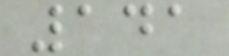141
